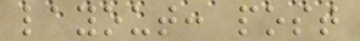layout: post
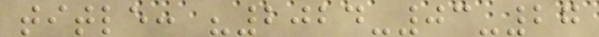title: "2024-03-27
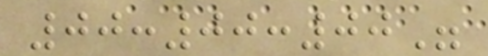00:00:00"
